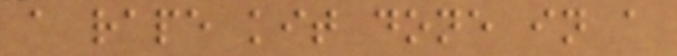a rape kit done in a
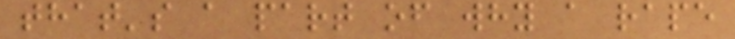that's a part of why a rape
